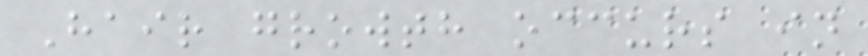Hair growth occurs in
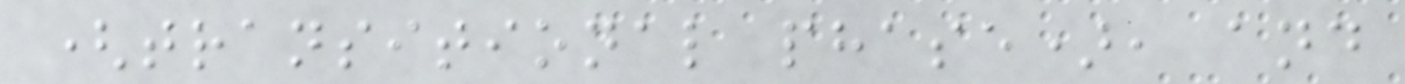(transitional phase), and
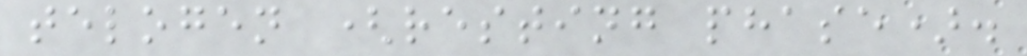telogen (resting phase).
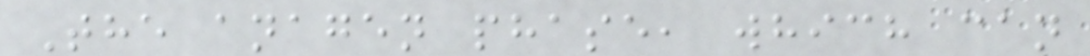The anagen phase, which can
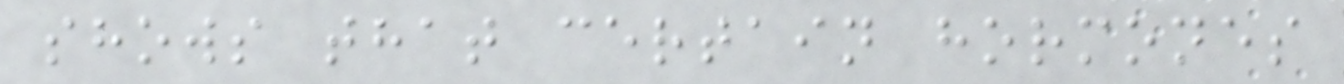shows that certain hormones
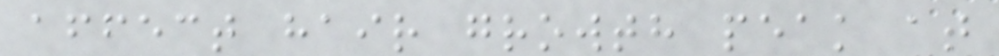affect hair growth peak at
